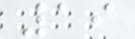19
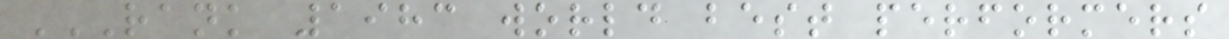RANK 1983 WORLD BEST PERFORMERS
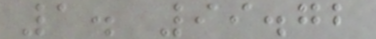1. 99.72
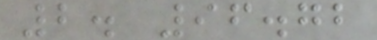2. 96.72
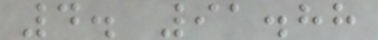4. 91.88
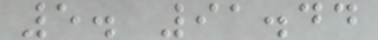5. 91.44
